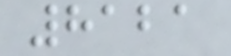8121
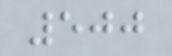500
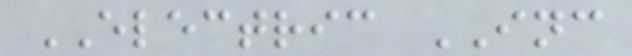ELECTRIC INC
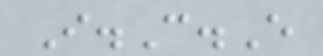I.C.E
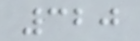320
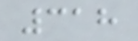318
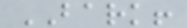BARK!
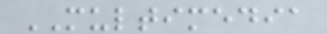MULTIMEDIA
